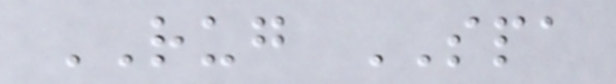RUG SPA
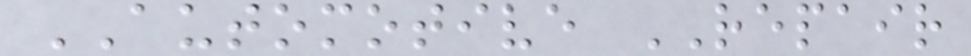AUTOMOTIVE REPAIR
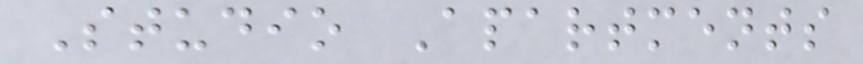Studio Apartments
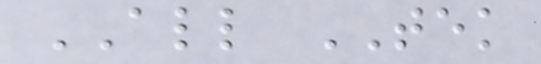ALL TEK
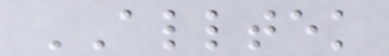ALLTEK
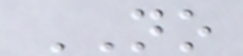NO
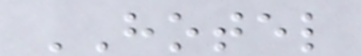HOTEL
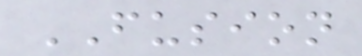FUSION
